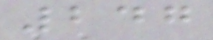247
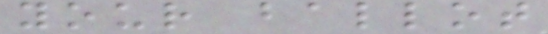your ballot
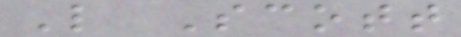L Scott
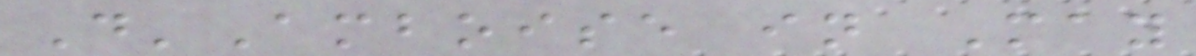D'Amboise in May
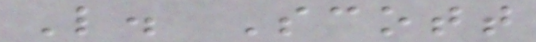L. Scott
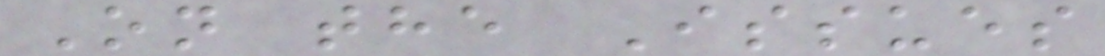On the Issues
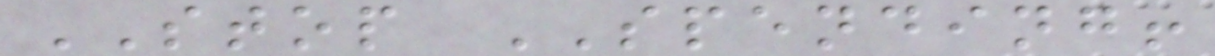STOP SPENDING!
